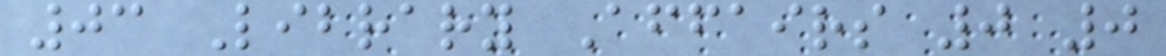03 Library Affairs 0 0
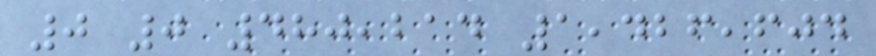0 0 480,214 1,426,604
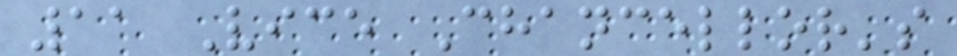11 Vice Chancellor's
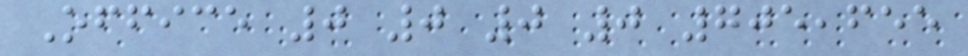Office 0 0 0 0 705,655
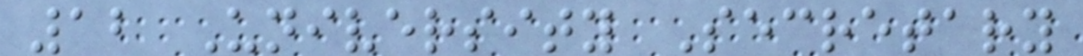12 University Secretary
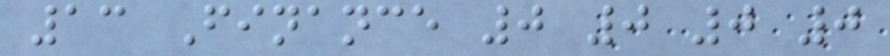13 Finance 0 0 0 0
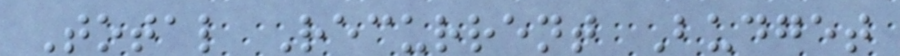Total Recurrent Budget
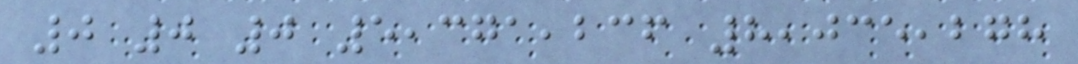0 0 0 5,371,236 8,035,278
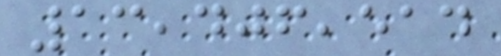13,406,514
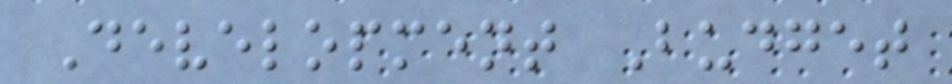Development Budget
